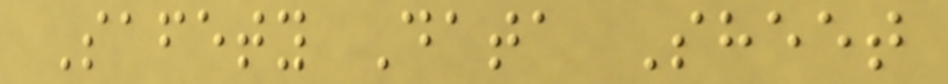Safety Data Sheet
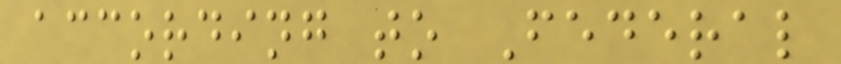according to Federal
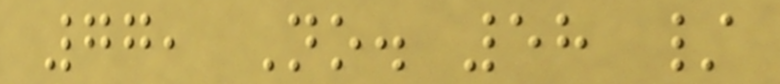77, No. 58 /
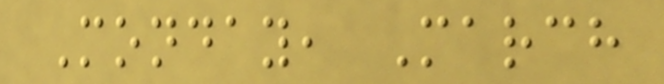Monday, March
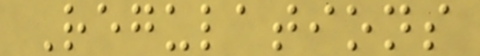Regulations
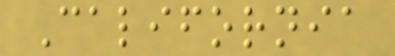California
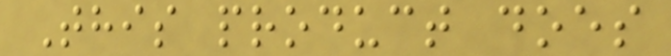This product does
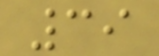39
